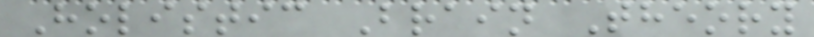Holistic Brain Theory
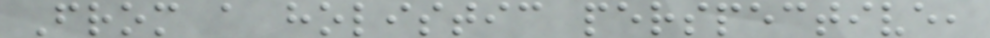From a holistic perspective,
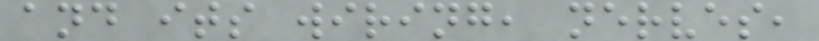and its wiring, nerves,
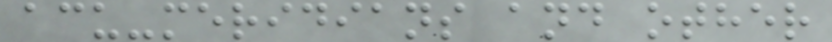acu-meridians and other
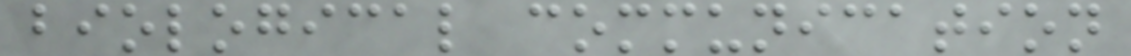biological communication
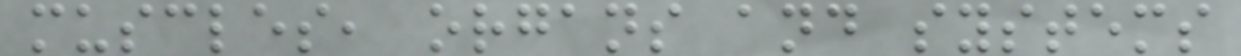muscles, organs and systems
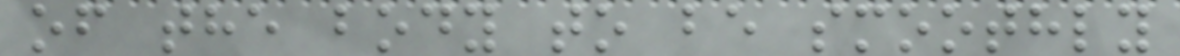of the body to be smoothly
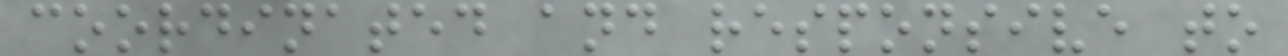coordinated and responsive to
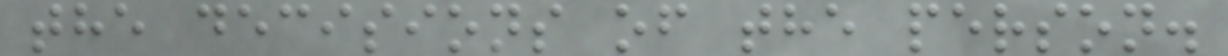the decisions of the person.
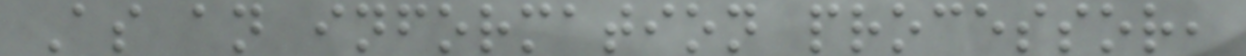As an information processor,
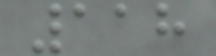118
